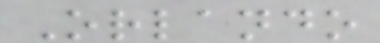Orlando
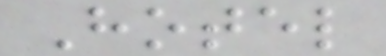Hotel
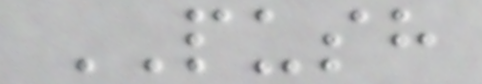PUSH
